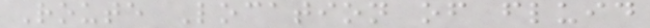Route Location of fluid
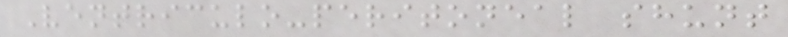Ventriculo-peritoneal shunt
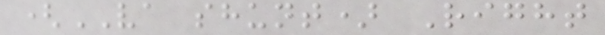(VA shunt) Right
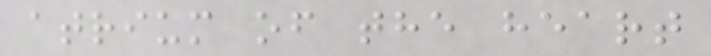atrium of the heart
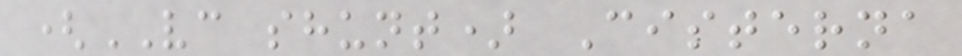(VC shunt) Cisterna
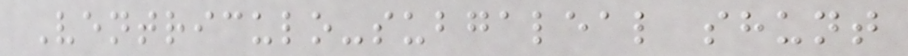Ventriculo-subgaleal shunt
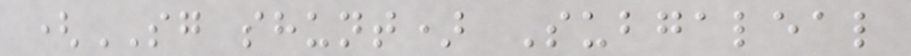(SG shunt) Subgaleal
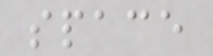space
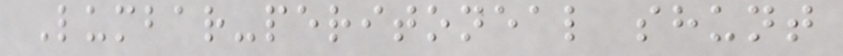Lumbar-peritoneal shunt
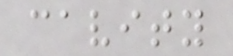cavity
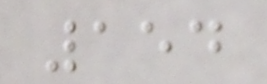154
